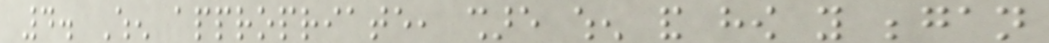4. When appropriate, share when and how you began
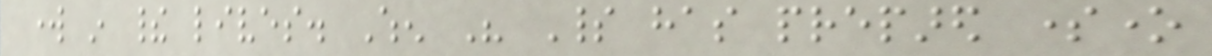work in their lives. When His Spirit has prepared someone
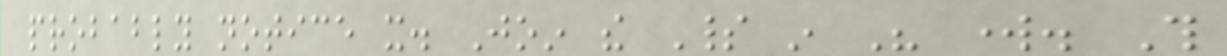probably notice it. Join the Spirit in His work. This
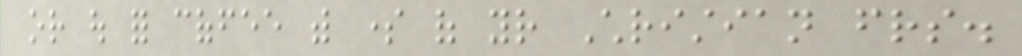or out for coffee with some of your Christian friends.
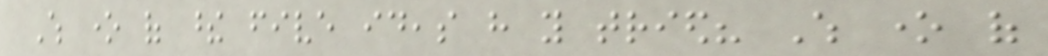Which one of these five ideas have you tried? Which one of
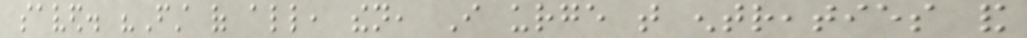saved. "First of all, then, I urge that entreaties and
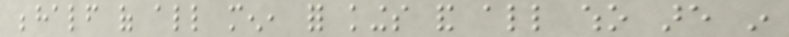behalf of all men, for kings and all who are in
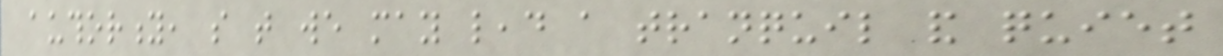authority, so that we may lead a tranquil and quiet
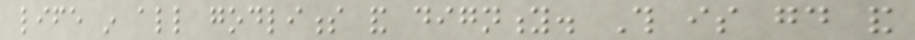life in all godliness and dignity. This is good and
